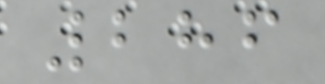286
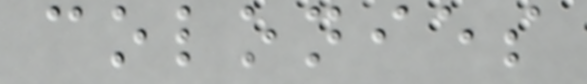colonies
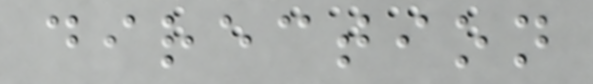direction
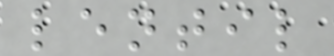lentil
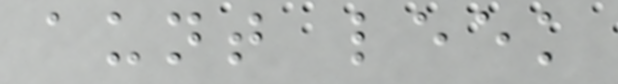aunt leek
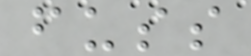fuss
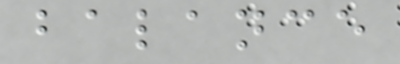balance
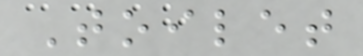Toilet
